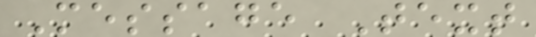Message Text
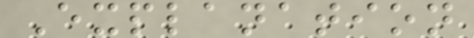Explanation
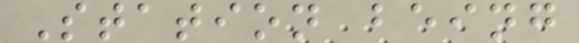Station being
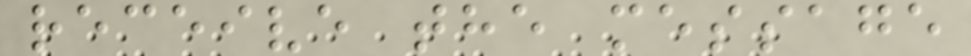receive the message
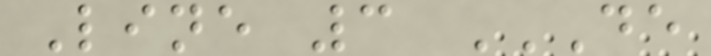Line 3 DE
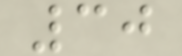30
